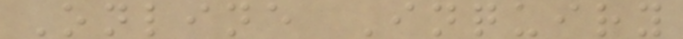Online Inquiry
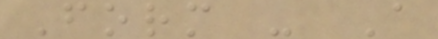Form - A
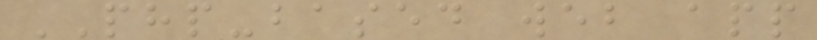PHP-based web app
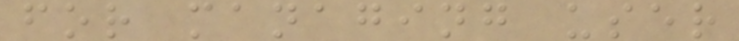for managing user
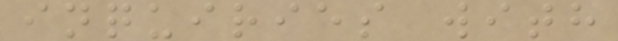inquiries with
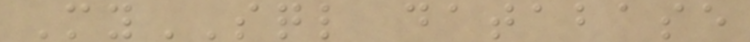MySQL database
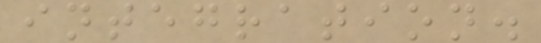integration.
